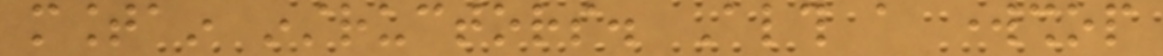mountain instructors. Although a workshop
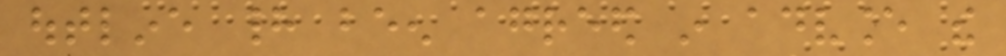outline had been agreed in advance the
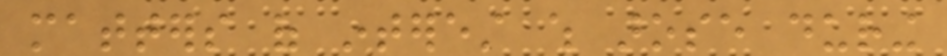matters of interest which arose during
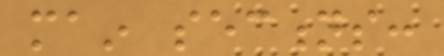main sections:
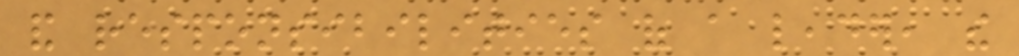and responsibilities of a leader, the
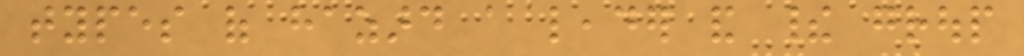types of hazard a leader and their group
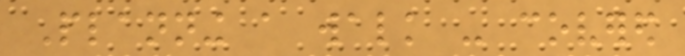Planning a walk - covered
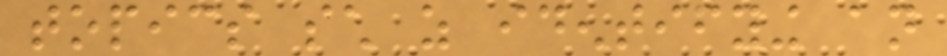topics such as identifying an
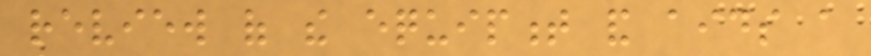review of the equipment and aids a
